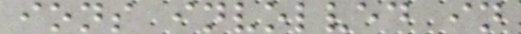ions involved in
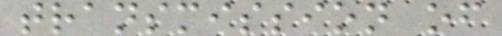transmission of
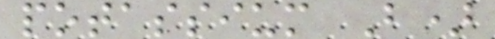potassium B)
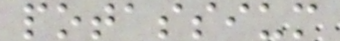potassium
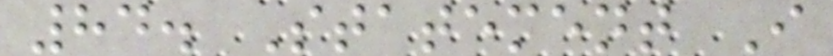84. Statement I
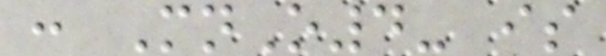: MnO4- is
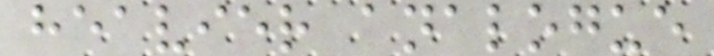heavier analogue
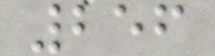256
